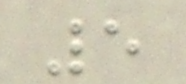5
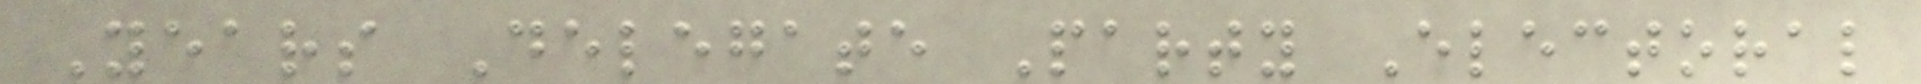Years Delegate Party Electoral
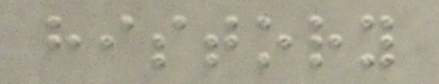history
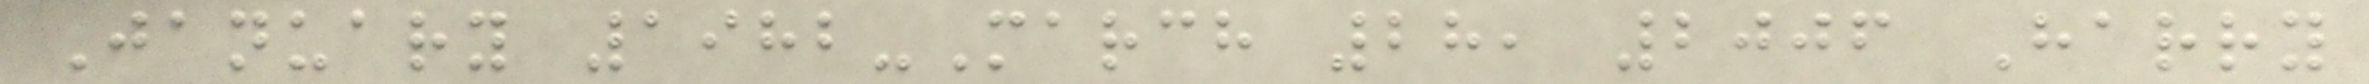January 1982-March 28, 2006 Harry
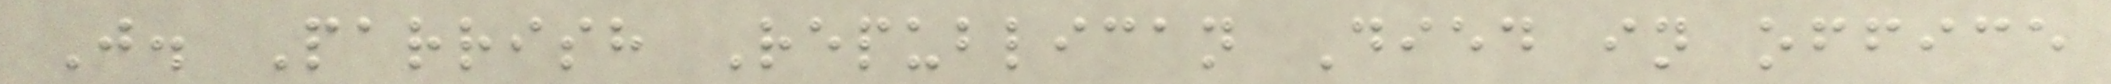J. Parrish Republican Died in office
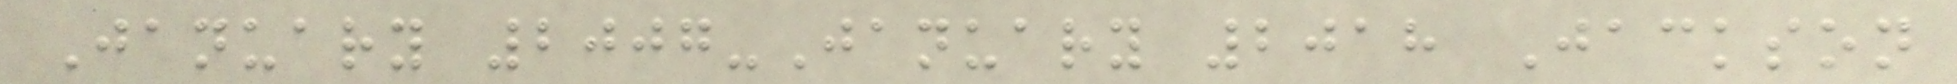January 2007-January 2018 Jackson
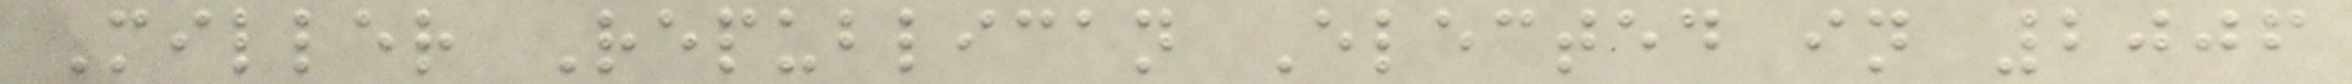Miller Republican Elected in 2006
